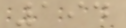194
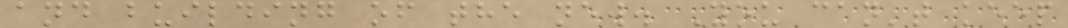and building of the new. You can't keep
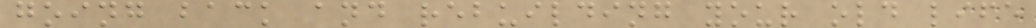going back and rebuilding your old life
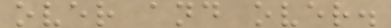over and over.
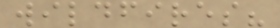wildfires?
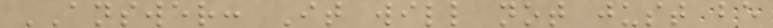ANSWER: It will not just be
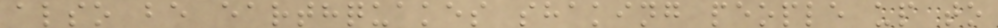also be earthquakes shaking people up to
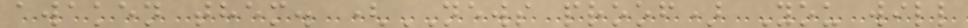awaken them. (NEWS proof) You will
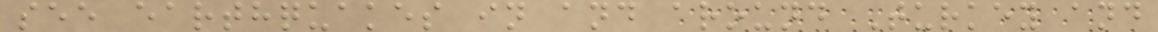see earthquakes in and around Turkey and
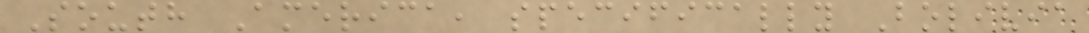South America, specifically Bolivia
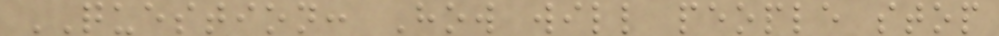QUESTION: How will people stop
